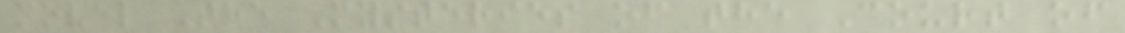novel The Mysteries of the Court of
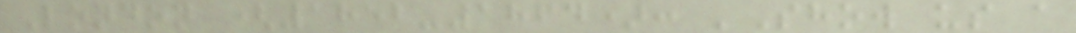London (1852-1864): 'Show us a
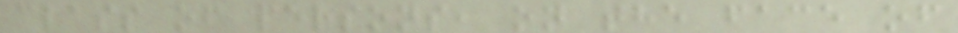class of persons, on the face of
